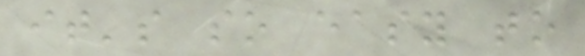it's so easy to
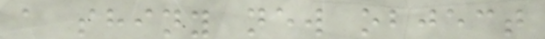a shiny new object
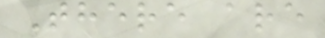There are
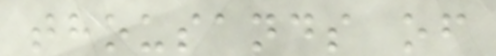thousands of
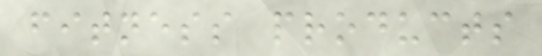fitness products
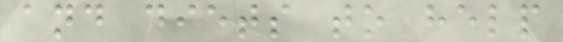and diets to help
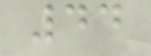44
